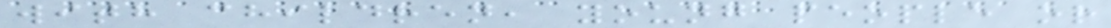with children, young people or
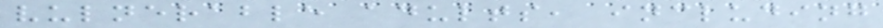vulnerable adults, including
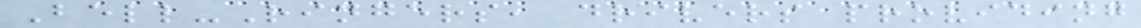Bell-Ringers, drivers providing
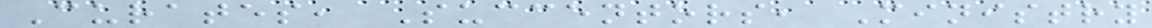Curates, Succentors, Ministry
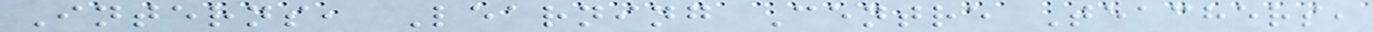Interns, Learning Centre Teachers,
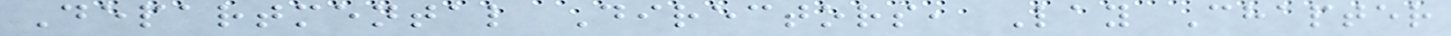Departmental Directors, Lay Chapter
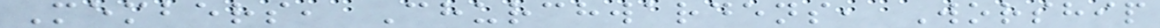Members, Churchwardens, Worship
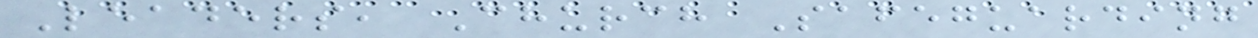Leaders, Church Safeguarding
